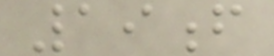19f
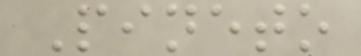Pineto
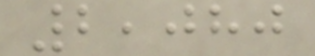2,080
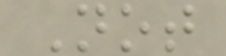Not
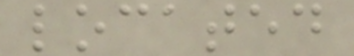located
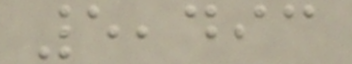5,493
